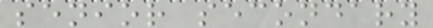senior secondary
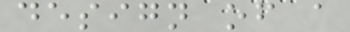design of a
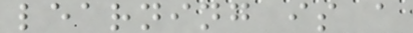learning is a
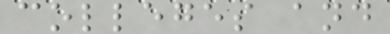colleges and
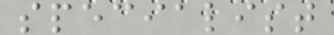specialist
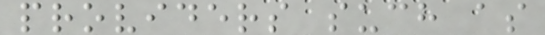providers such as
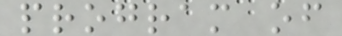program of
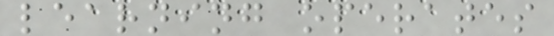learning operates
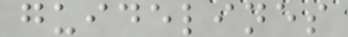guidelines
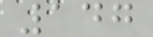147
